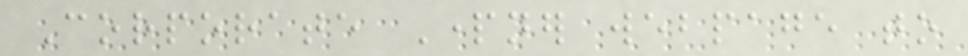Corporate Partner webpage to
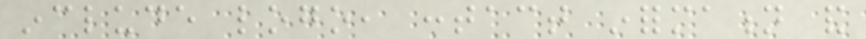include logo, contact information and
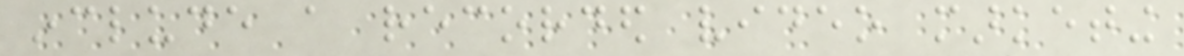include a recorded video marketing
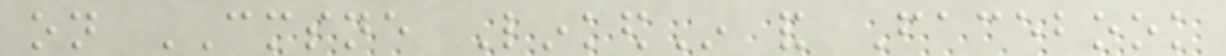on CMSNE LinkedIn and Facebook
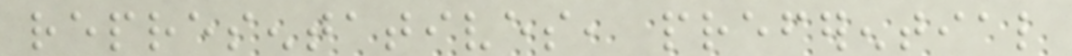representatives, preferential
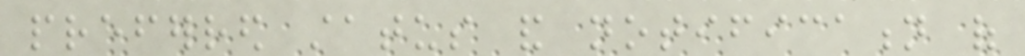preferred status and notification of
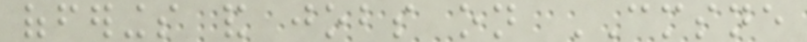offerings and jobs on CMSNE
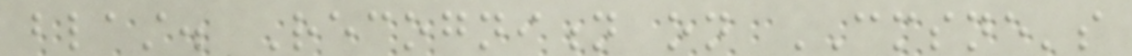blast. Recognition on CMSNE's
